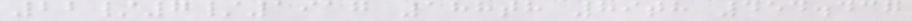22/7/1917 188th 89th 454.437
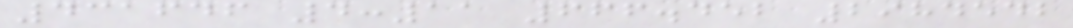431646 4:11 666.452 2984542
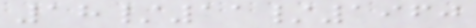18/11/1960
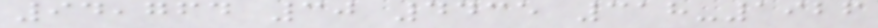94,764 30 4435 318-1926
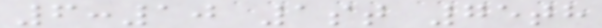6:10 1st 75th
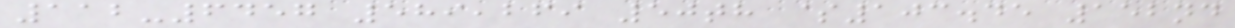112-6457 589,269 50th $103.45 152nd
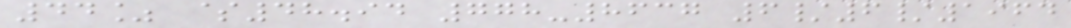44% $48.94 778-8637 6/6/1964
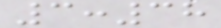3:38
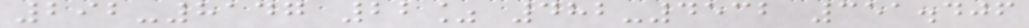292-8147 22% 482-4532 351.406
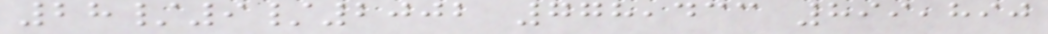28/9/2002 778,433 899,890
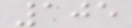105
